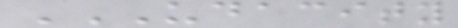UDACITY
